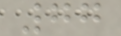77
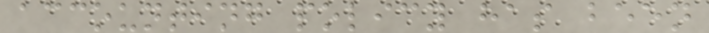accounting policy has been
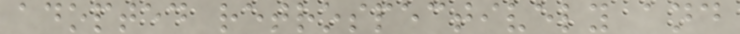adopted retrospectively and
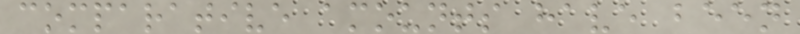comparative amounts have been
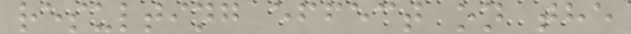resulting effect on the
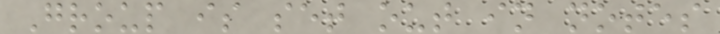Group is set out in notes
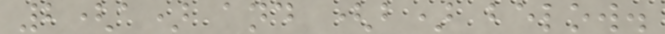2(a) and (b) below.
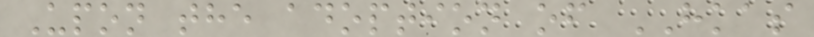Upon the adoption of HKAS
